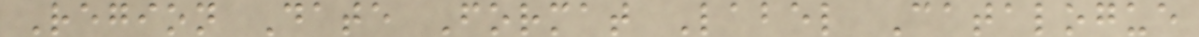Region Date Format Label Catalogue
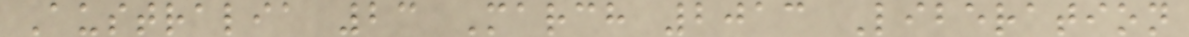Australia 23 March 2013 Liberation
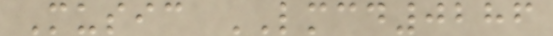Music LMCD0286
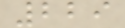229
